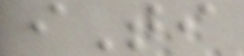iTi
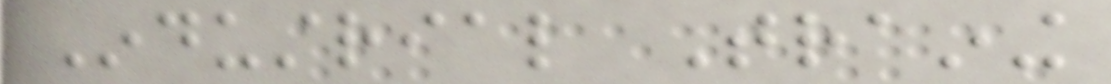Industrial Training
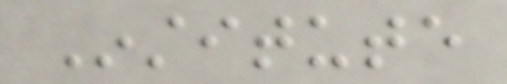Institute
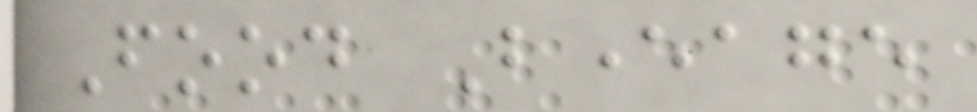Food Beverage
